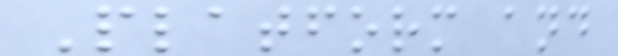Platform and
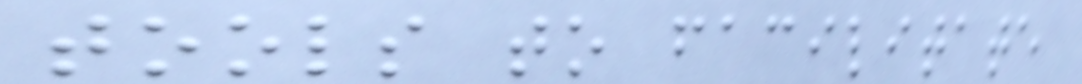tools to facilitate
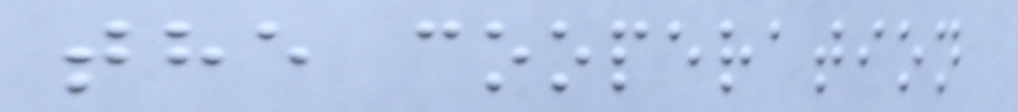the cooperation
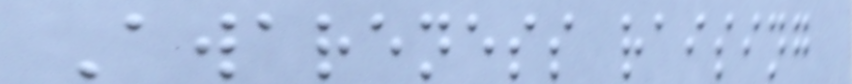Awareness raising
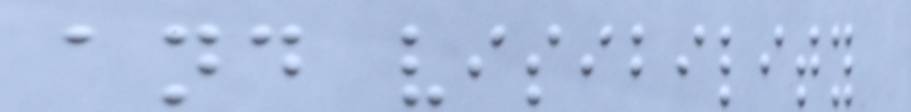and visibility
